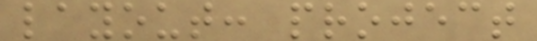layout: project
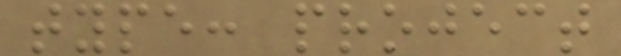type: project
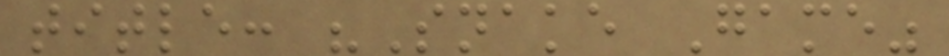title: "Snake Game"
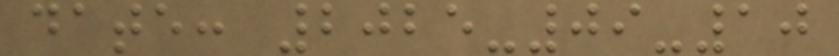date: 2025-09-10
